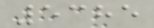5385
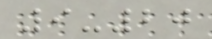9-20
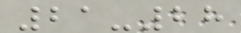21-28
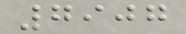7907
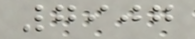7907
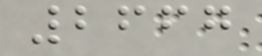2667
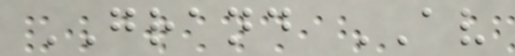GRAND AV
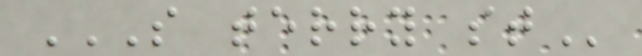S TERRY ST
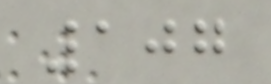107
